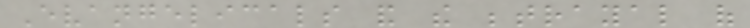Evangelicals and the betrayal of
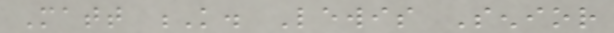Matt K. Lewis Senior
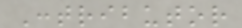Contributor
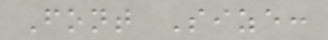Font Size:
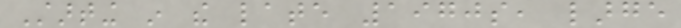Starting in the late 1970s, large
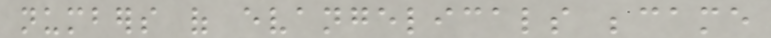numbers of evangelicals became
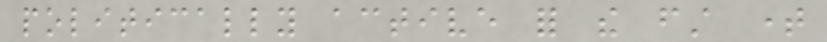politically active for the first time
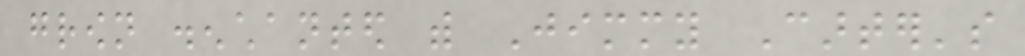grown disenchanted with Jimmy Carter's
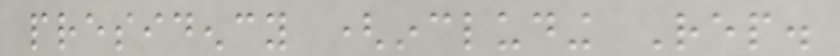presidency (including Rep.
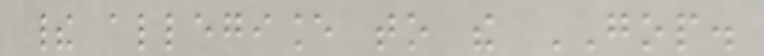their allegiance to the GOP.
